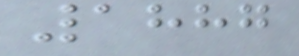1887
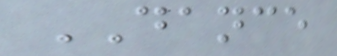DANCE
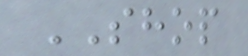SHOP
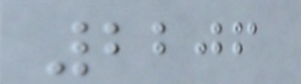2206
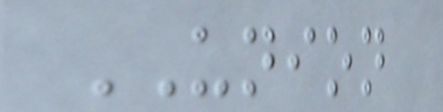UNION
